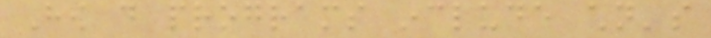How do programs include children's
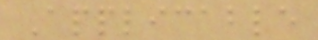Applicable
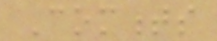Comments
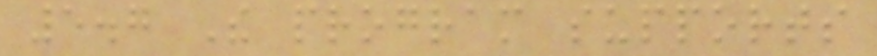5.7 The program supports
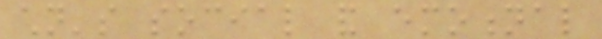children's social and emotional
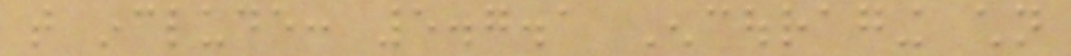that include: 5.7.1 Encouraging children
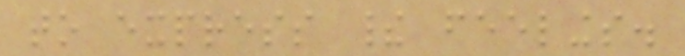to express their feelings.
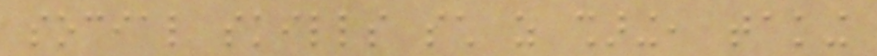social skills such as sharing, taking
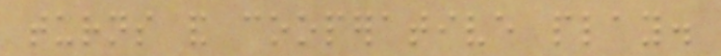turns and cooperative play.
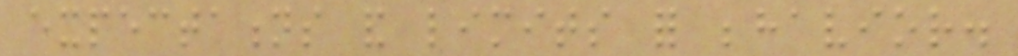expectations and limits for behavior.
